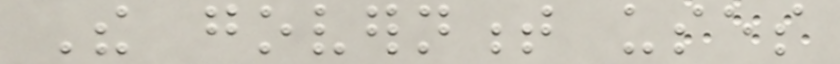The government uses
